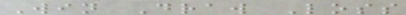Win Draw Loss
